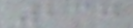237
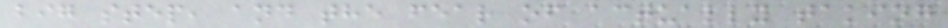big step, and the fear of actually taking
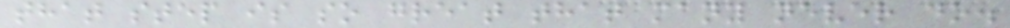that step is so great that many never do.
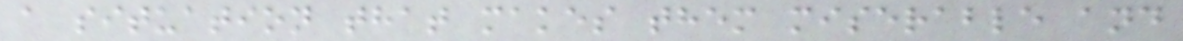a situation that makes them miserable and
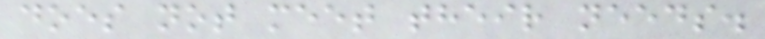does not meet their needs.
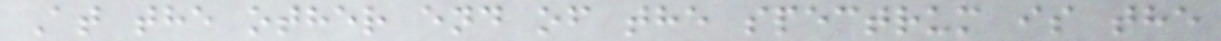At the other end of the spectrum is the
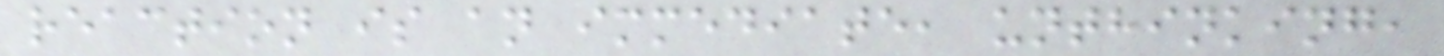reaction is an immediate, unthinking,
